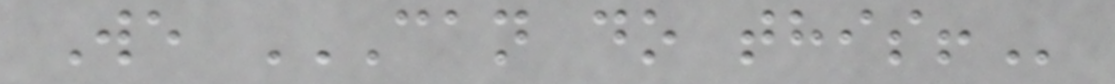We CAN DO THIS!
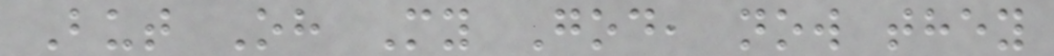But Oh My God, now they
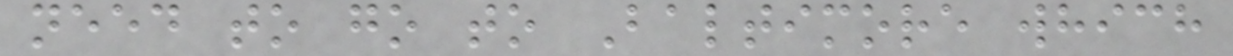need to go to Baltimore which
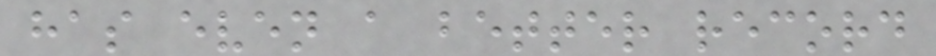has even a better record
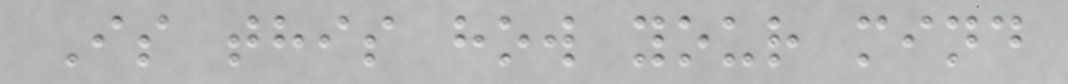Is this how your mind
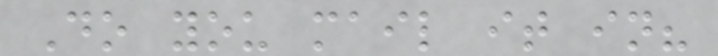Do you mail it in?
